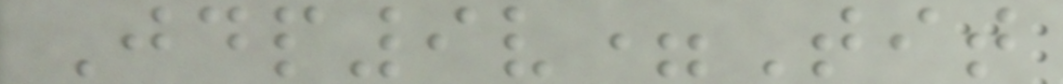Jdp9v=Tit
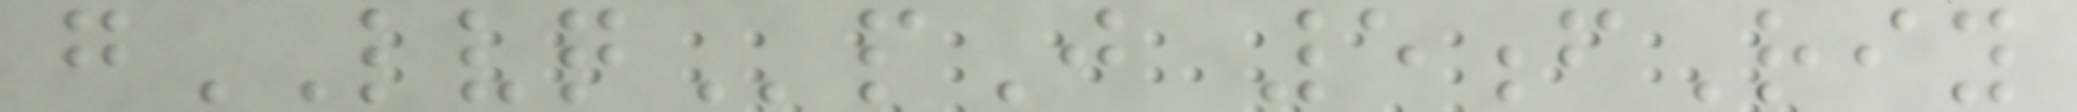gLVQpJ 5fRiy
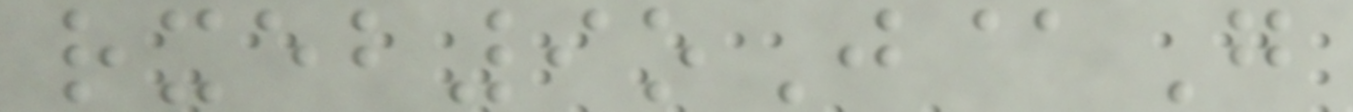rxeb9oJ@G
